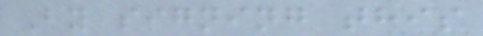By signing this
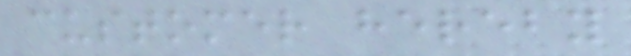customer hereby
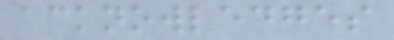acknowledges
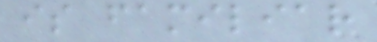is familiar
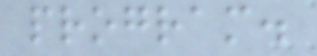program.
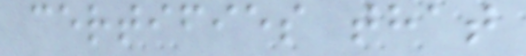certifies that
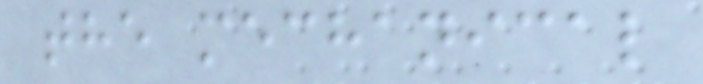the mechanical
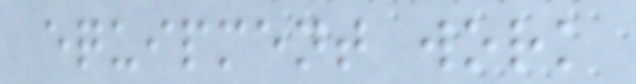equipment work
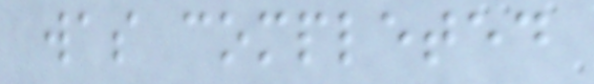was completed
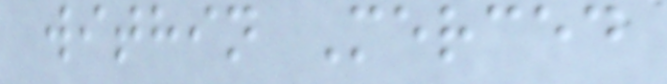within Merced
